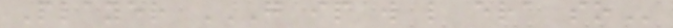Player G IP W L ERA SO
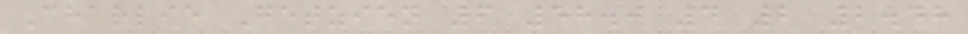Charlie Getzien 6 58.0 4 2 2.48
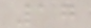17
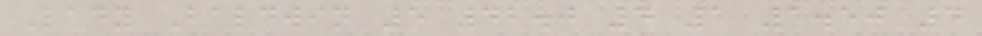Lady Baldwin 5 42.0 4 1 1.50 4
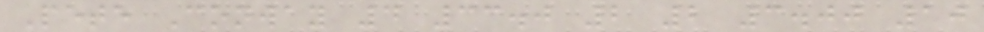Pete Conway 4 33.0 2 2 3.00 10
